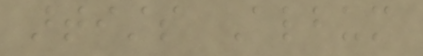artists Album
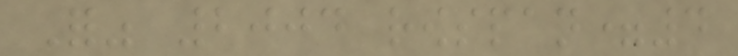For" 2004 rowspan=4
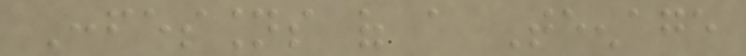Confessions of a Teenage
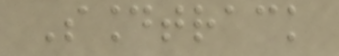Soundtrack
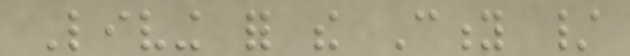Living for the City /
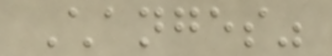Changes"
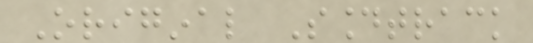Original Soundtrack
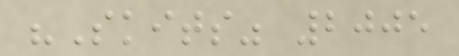"Skits" 2005
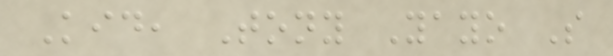Kid, Tony Yayo So
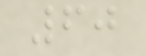60
